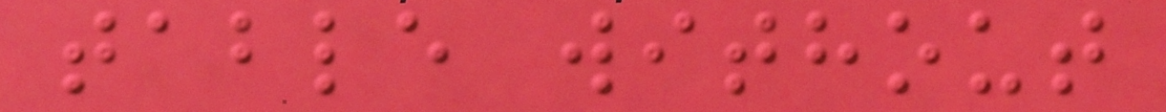table without
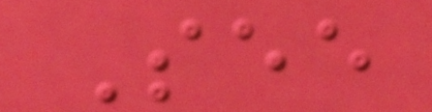See
